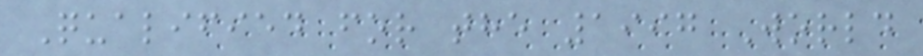Qualified for the 1997 World
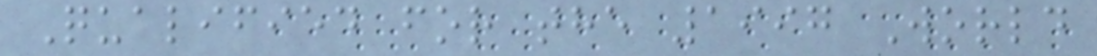Qualified for the 1997 World
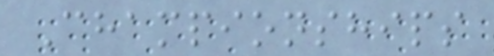Championships
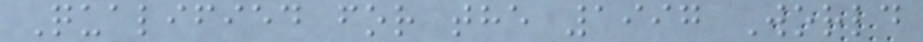Qualified for the 1997 World
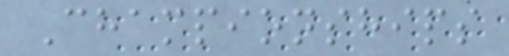Championships
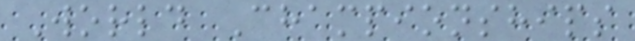World Championships
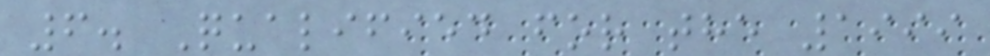6. Qualified for the 1999
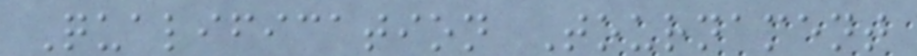Qualification Tournament
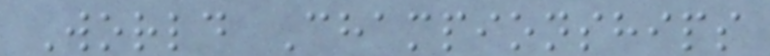World Championships
